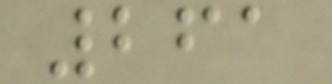261
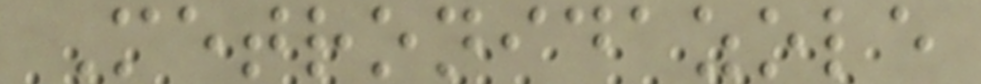Metronidazole
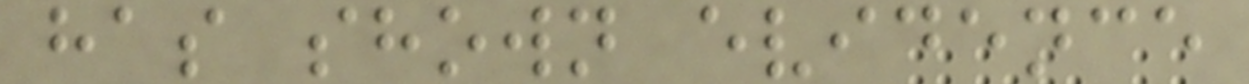has shown evidence
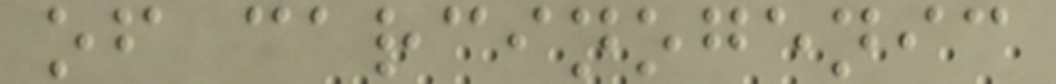of carcinogenic
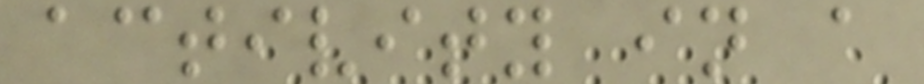activity in a
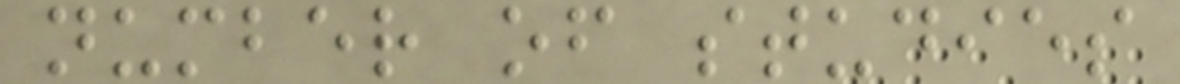number of studies
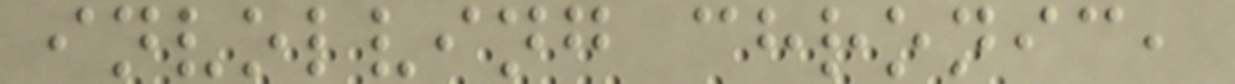involving chronic,
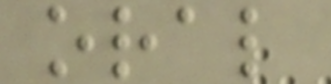oral
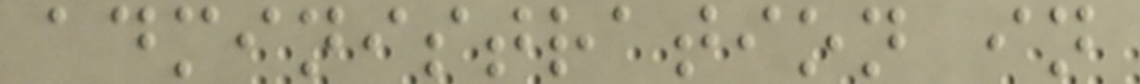administration in
